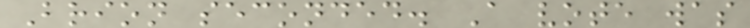Brion seconded. A vote was
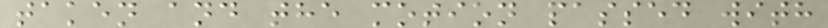taken and the motion passed with
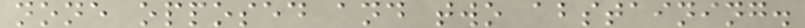none opposed and two abstaining.
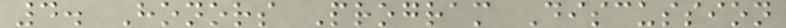4. Honors Program Discussion
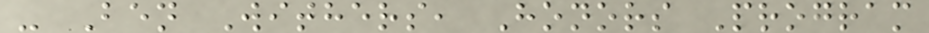- Ben Withers, Honors Program
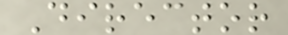Director
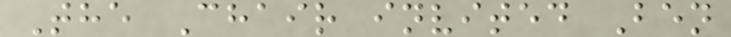The Chair invited Ben
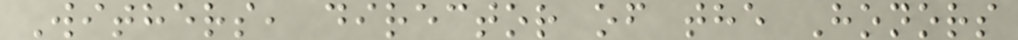Withers, director of the Honors
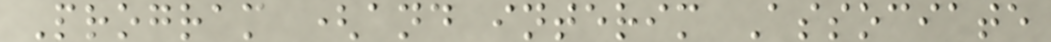Program (and interim Associate
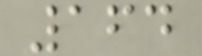164
